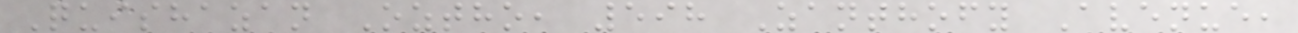Quishazan Oztho, 598 Zanthofy Avenue,
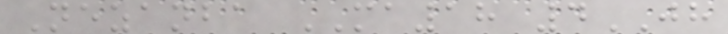Nezanba MA18 4JH
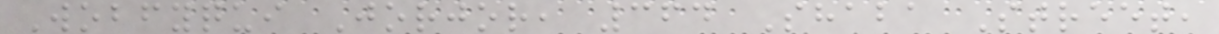Wobfyqui Jorjor, 364 Shaba Street,
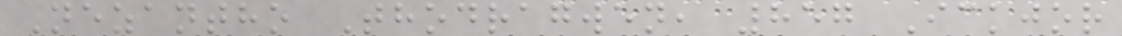Nezantho Thodragwen, 857 Ickjor
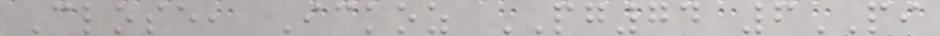Close, Ickoz PG74 6PI
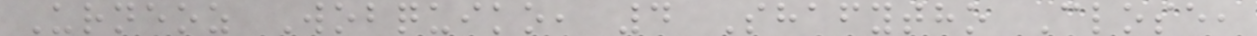Urneoz Wobquiko, 4 Shafytho Close,
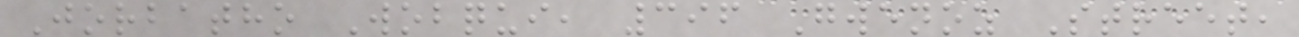Jorbatho Wobqui, 396 Gwenoz Street,
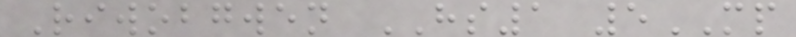Riwobgwen HS1 5MP
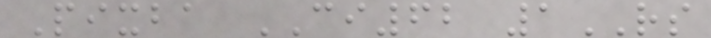Pixba CI62 1RS
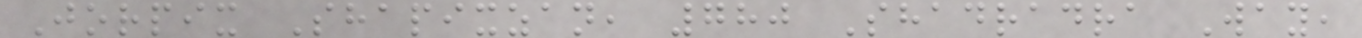Jorpix Shapixzan, 780 Shadradra Way,
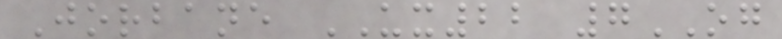Jorbane UX22 7OG
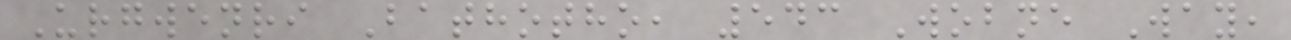Urgwenri Bathotho, 543 Wobne Way,
